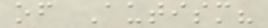of Autism?
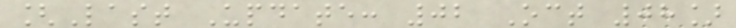[Last Update: 02 Oct 08]
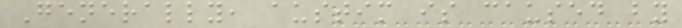Generally, austim is caused by
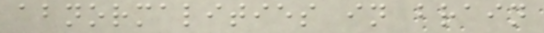abnormalities in brain
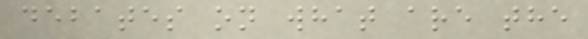debates on what are the
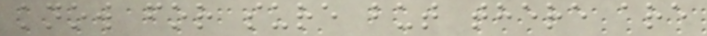know for sure but there are
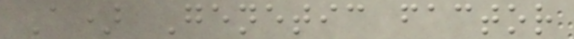A) Genetic factor
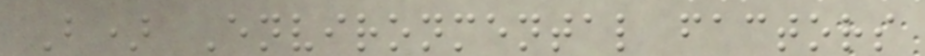B) Environmental factors
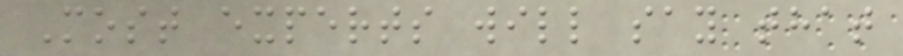Most experts will say that
